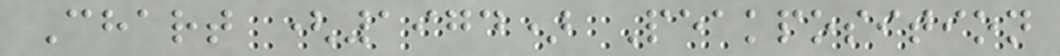Chart (1974) Peakposition
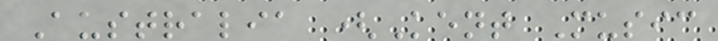Australia (Kent Music
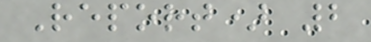Report) 2
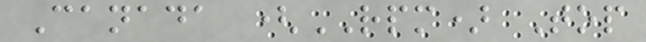Canada (RPM) Top
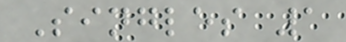Singles 1
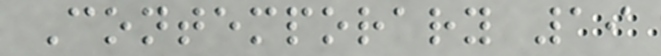Contemporary 19
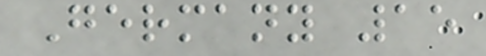Germany 15
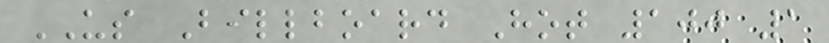US Billboard Hot 100 1
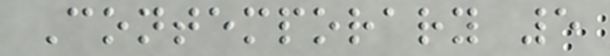Contemporary 5
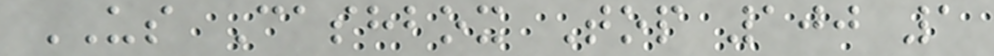US Cashbox Top 100 1
